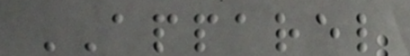APPAREL
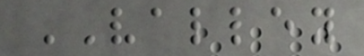VALLEY
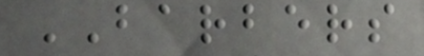BARBERS
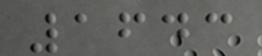1643
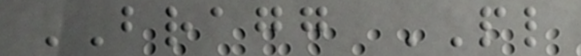BRAGG PL
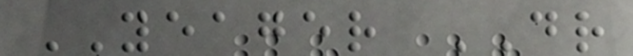YEAGER DR
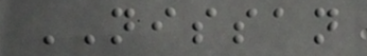NISSAN
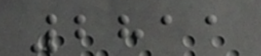2811
